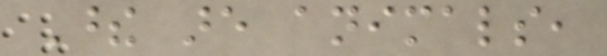These are animals,
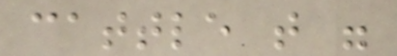cattle that were
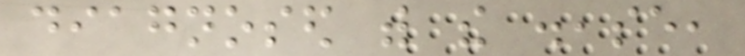diagnosed with the disease,
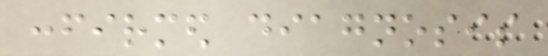confirmed diagnosis
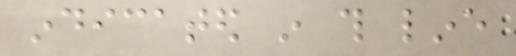indicated in this line
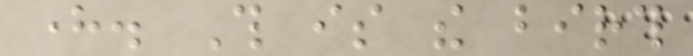here. This is the birth
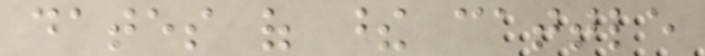dates of these cattle
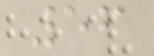56
